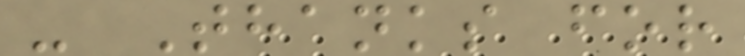- Thanks for
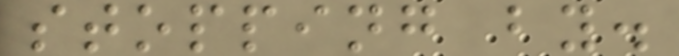stopping by.
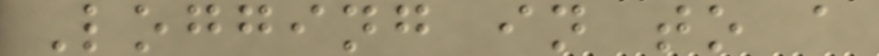Logging in to a
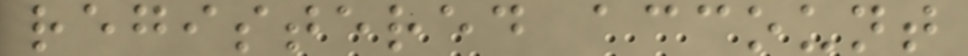registered account
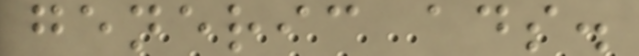generic ads.
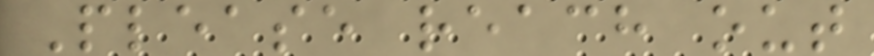Please reach out
